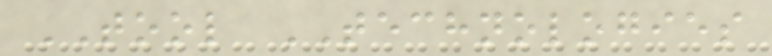TOOL TECHNOLOGIES
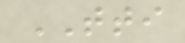TTI
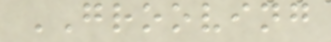GROOVING
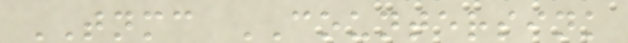TNMC COUNTERSINK
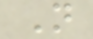N
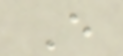E
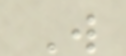W
